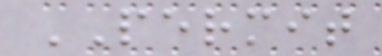PERMIT
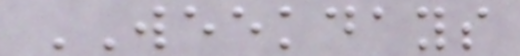WEEKDAYS
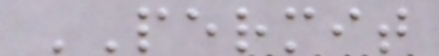PERMIT
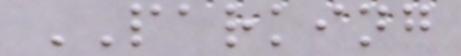PARKING
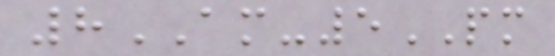8AM-5PM
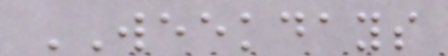WEEKDAYS
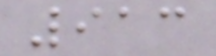913
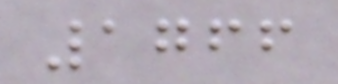1766
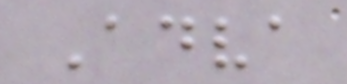Adva
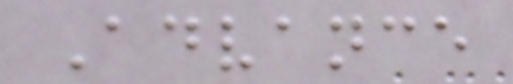Advance
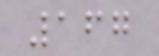167
